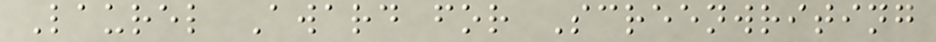Laurel Award for Screenwriting
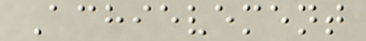Achievement
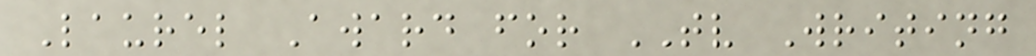Laurel Award for TV Writing
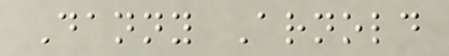Danny Arnold
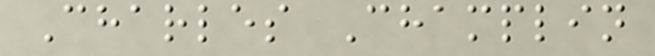Charles Champlin
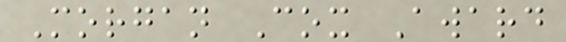Morgan Cox Award
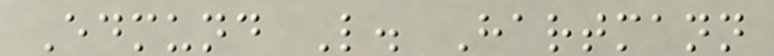Edmund L. Hartmann
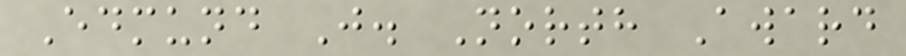Edmund J. North Award
